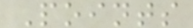Points
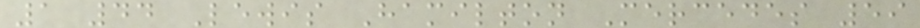1 44 Lewis Hamilton Mercedes 59
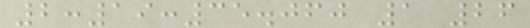2:19:35.060 1 26
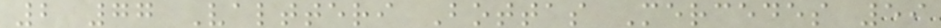2 77 Valtteri Bottas Mercedes 59
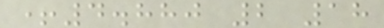+4.880 2 18
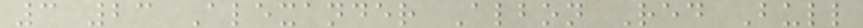3 23 Alexander Albon Red Bull
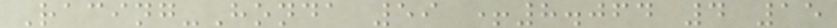Racing-Honda 59 +8.064 4 15
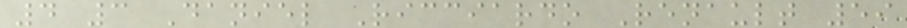4 3 Daniel Ricciardo Renault 59
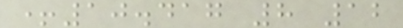+10.417 8 12
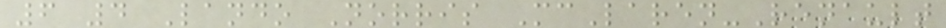6 4 Lando Norris McLaren-Renault
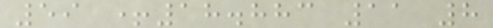59 +18.883 11 8
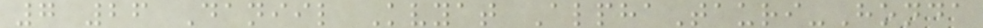7 26 Daniil Kvyat AlphaTauri-Honda
